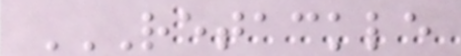RETACKLE
